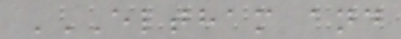ELTHAM AND
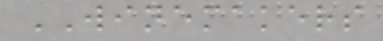WINEMAKERS
